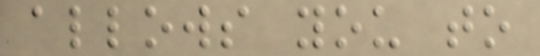allows you to
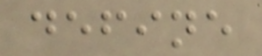define
